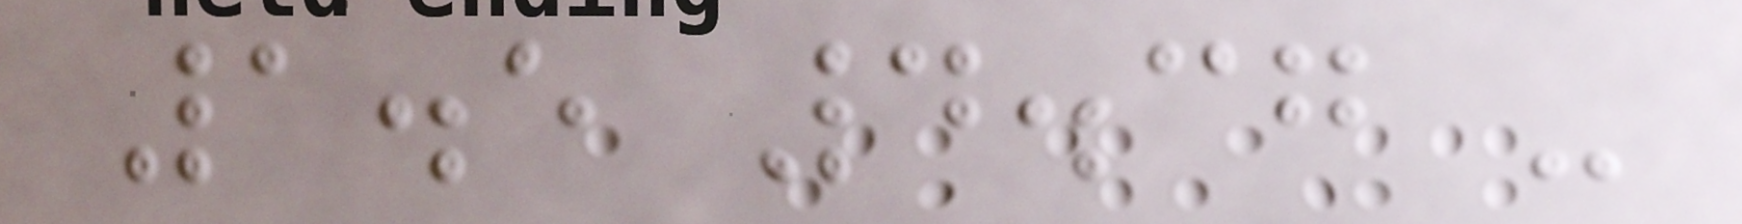1.5 4.37 -
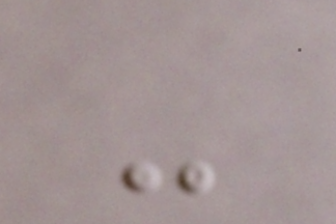-
